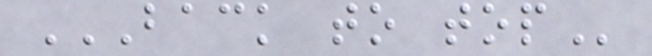BACK TO TOP
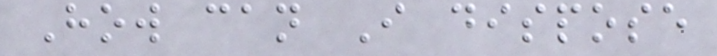How can I dispose
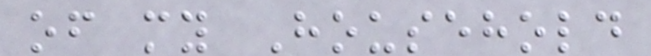of my Household
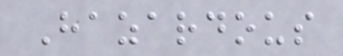Hazardous
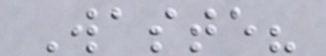Waste?
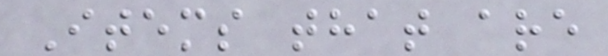Items that are
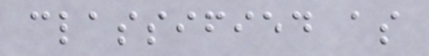classified as
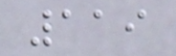119
